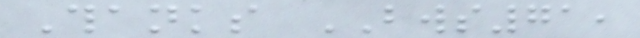Thanks BWS71,
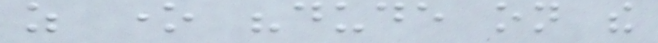as one "dude on the
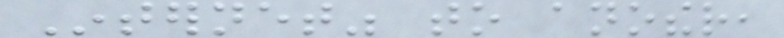Internet" to another,
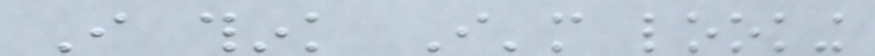I think I'm looking
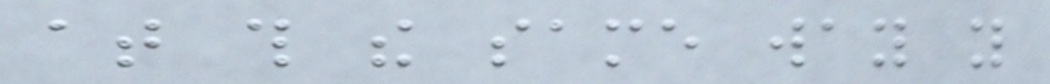at this the same way you
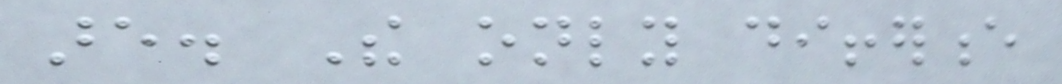are. The only difference
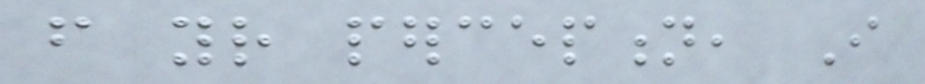from your perception, I
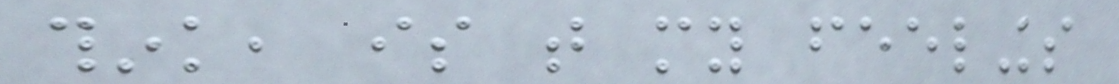think, is that my feelings
